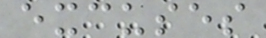excuses
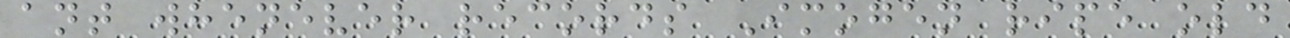ant whenever records Imogen ripe old
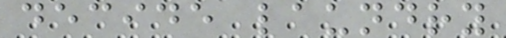decide laundry
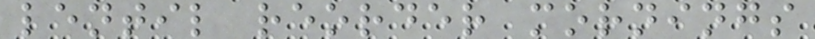lentil reorder mornings
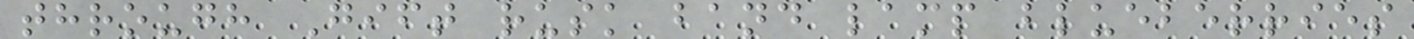through Gift rusk band lamp blueberries
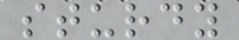sturdy
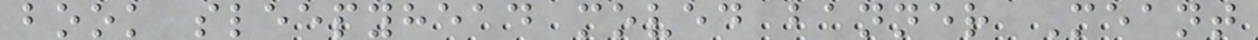book sleepyhead moved banner Meant
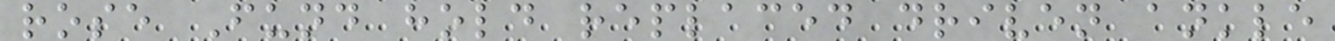rose Fund hold replaced driven ankle
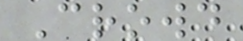Crowd
